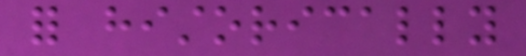for historically
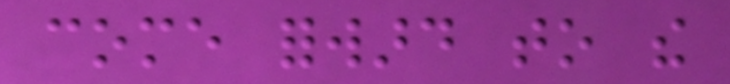come forward to the
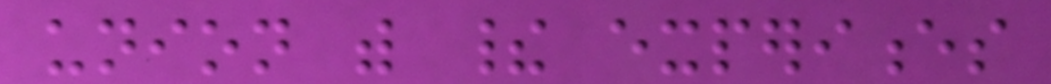union with their experiences
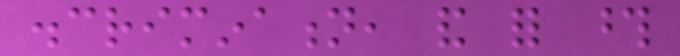discrimination, and for those
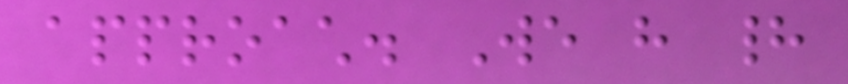approach. We have had
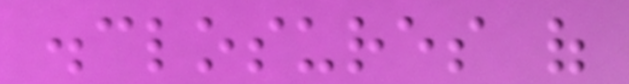disclosures of
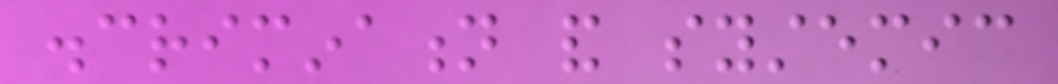discrimination and systemic
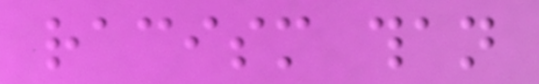racism than
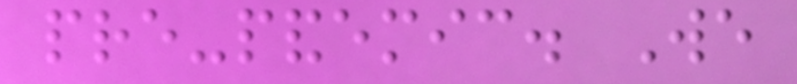pre-pandemic. We
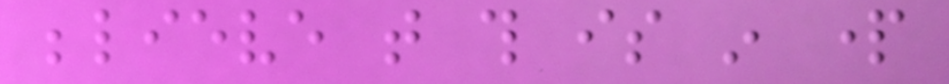believe that this is in part
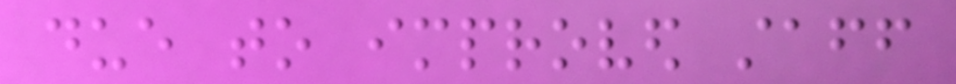due to improved staff
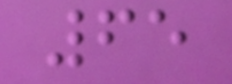65
